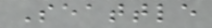Seattle
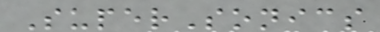SuperSonics
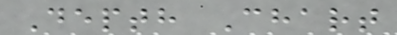Depth Chart
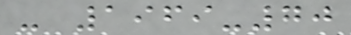- 1969-70
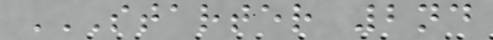STARTER 2ND
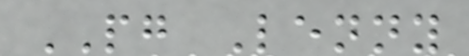PG Lenny
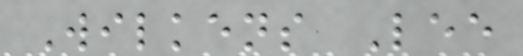Wilkens Lee
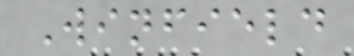Winfield
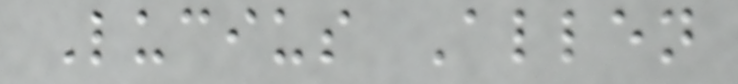Lucius Allen
